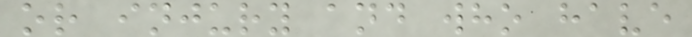or injury and who have
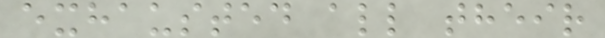exhausted all their
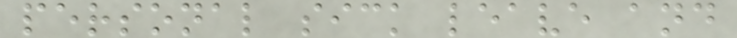personal sick leave and
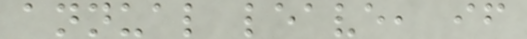annual leave, if
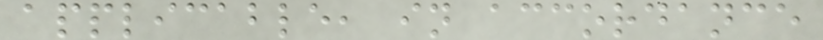applicable, in accordance
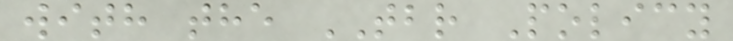with the TBR Policy
